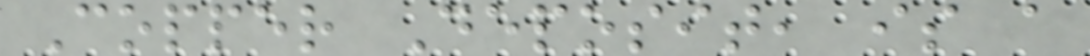Copper Deposit, is a
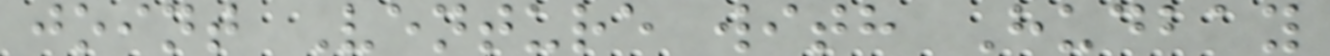joint Venture with Hudbay
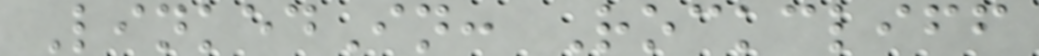LinkedIn: Rockcliff
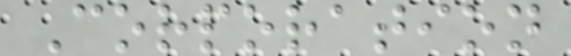Corporation
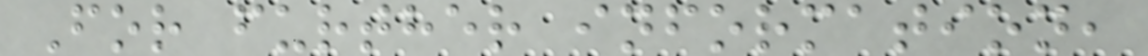For further information,
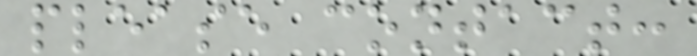please contact:
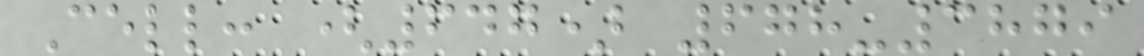Cell: (647) 678-3879
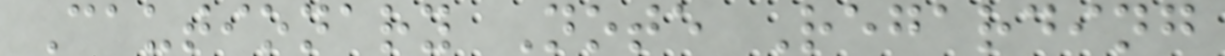Cautionary Note Regarding
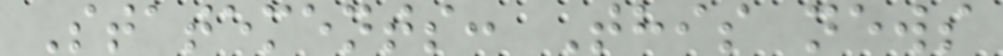Statements: This news
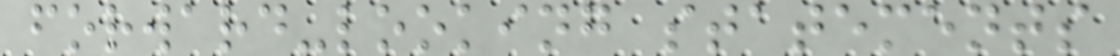forward-looking statements
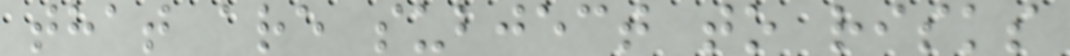that are subject to risks
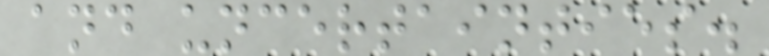and uncertainties.
